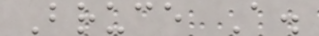Bruce A.
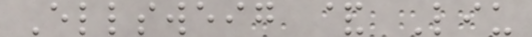Ellsweig & Liu
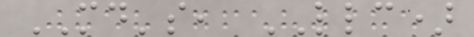MD's, LLC)
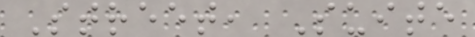Street, Suite
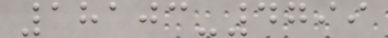18103-4799
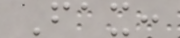Fax:
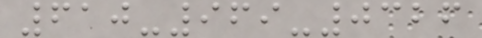610-969-0326
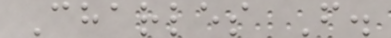Charles F.
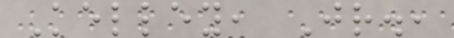Kelley, Jr.,
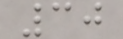30
